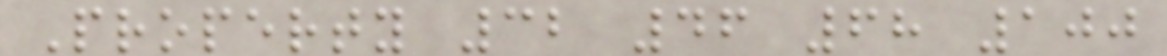Property 32 46 68 100
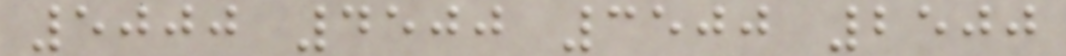5000 4500 3500 2500
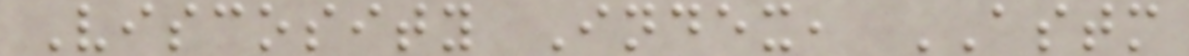Viscosity Index, ASTM
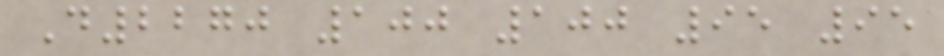D2270 100 100 95 95
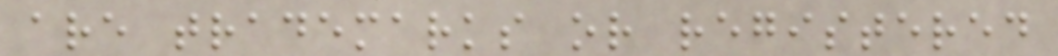are trademarks or registered
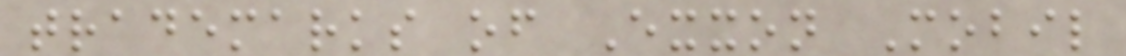trademarks of Exxon Mobil
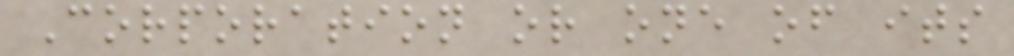Corporation or one of its
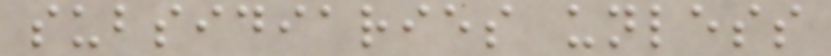subsidiaries unless
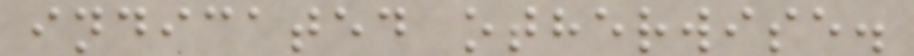indicated otherwise.
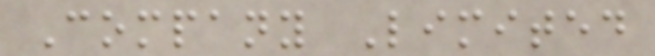Company Limited
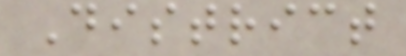District
